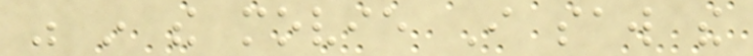was in the movie I saw the
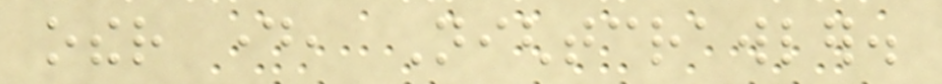other day, Nightcrawler.
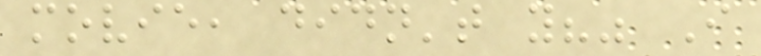movie, didn't you?" I
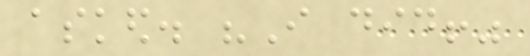asked. "I did!"
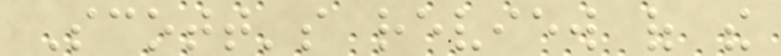Scott's review of the
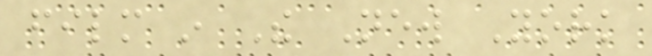film in The New York
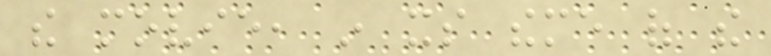the movie, in its theme of the
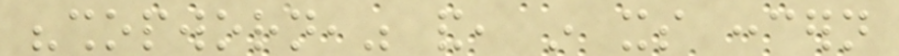"shopworn," and, in its concern
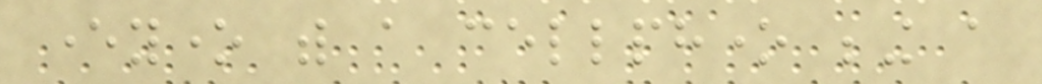everyone with a cellphone being a
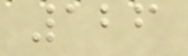126
